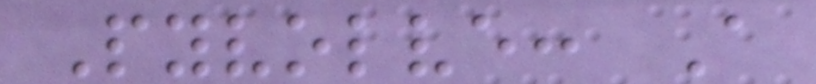Pyvolve: A
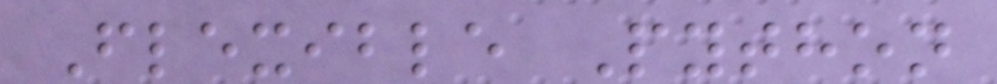Flexible Python
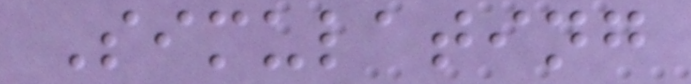Simulating
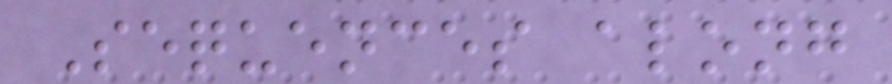Sequences along
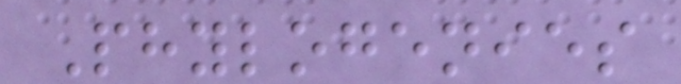Phylogenies
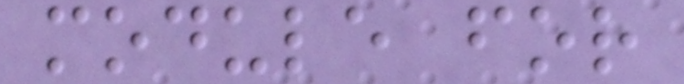module for
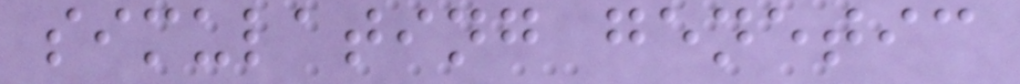simulating genetic
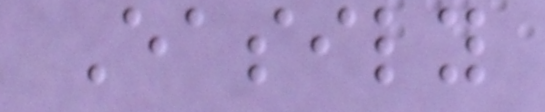Easily
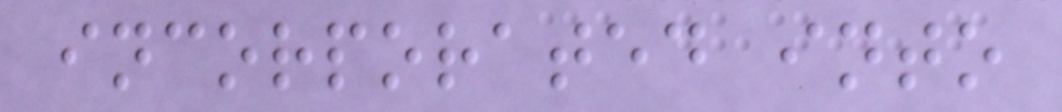incorporated into
